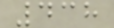438
